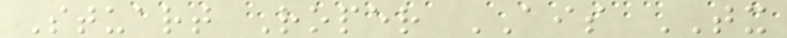Stuart Roper AIS TX
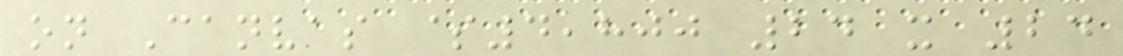on Canvas $4,800 24 x 24
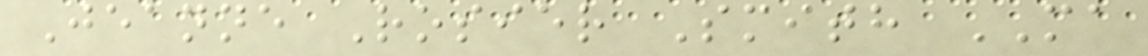Jeanne Rosier Smith MA
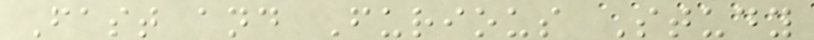Fast and Furious Study
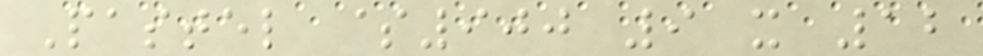Pastel $900 9 x 12
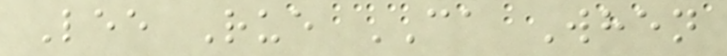Lee Rue CA When
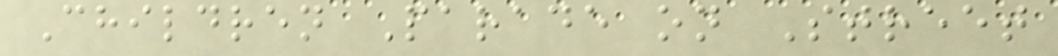Children Parade on Street
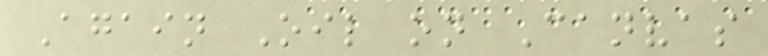Again Oil on Canvas
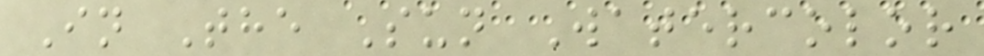In The Sun Watercolor
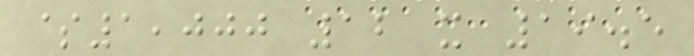$1,000 12 x 19.5
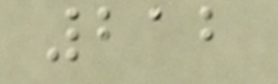212
